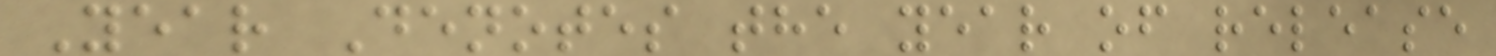Year Denotes the year of release
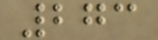273
